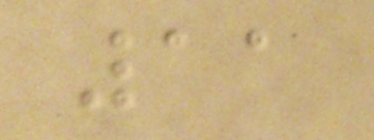11
